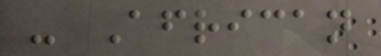- African
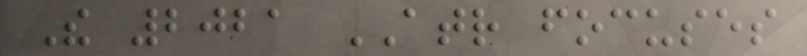The 2021 ATR focuses
